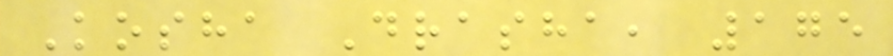Kosha Drasha, 175
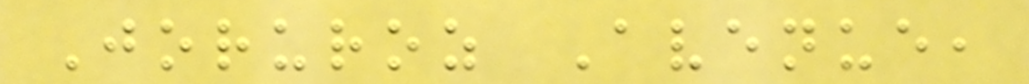Joruroz Avenue,
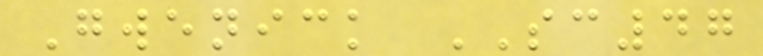Gwenick SC47
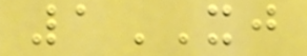1XJ
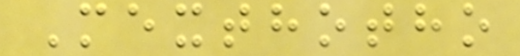Mexthotho
